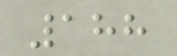188
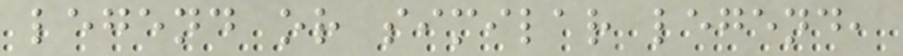legend or similar legend,
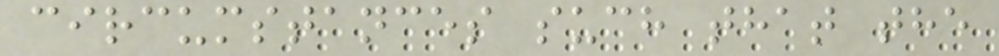circumstances such that the
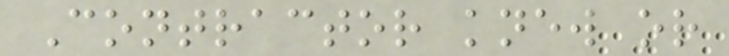Contractor knew or
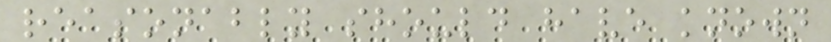reasonably should have known
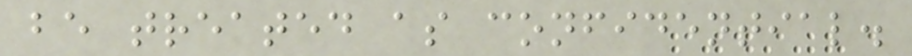be treated as confidential.
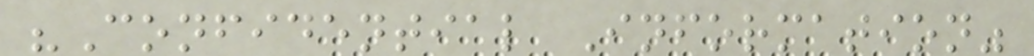"Confidential Information"
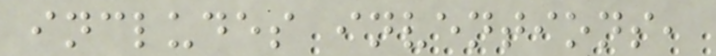includes inventions,
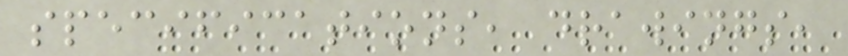specifications, drawings,
